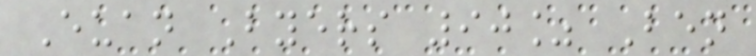Euan Byers 90% Ben
